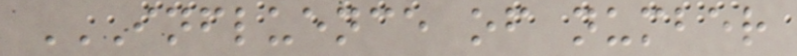INFLUENCE OF NUMBER
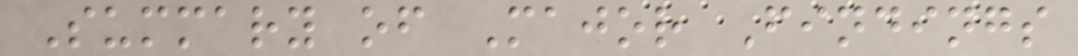Summary of Major Findings
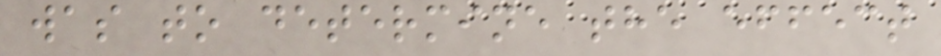was to determine the effect
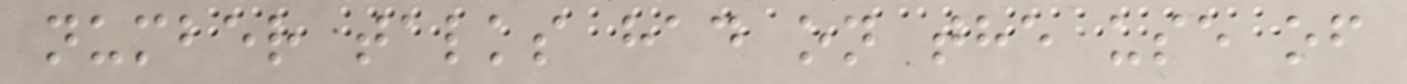number talks had on the use of
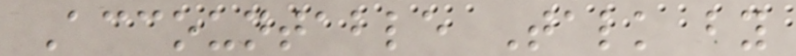Accountable Talk by
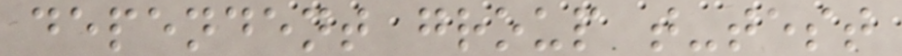dependent group t-test
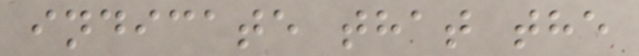indicate that the
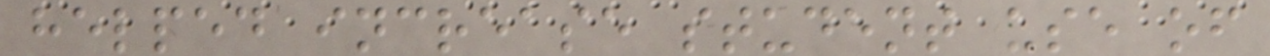helped increase student use of
